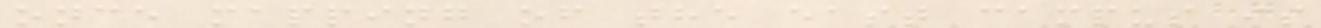once mapping of the east campus is
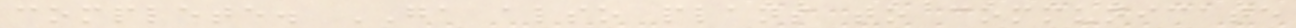complete. GA also plans to communicate
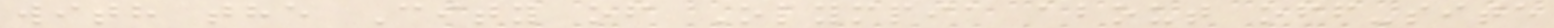with the City of Olympia about off-site
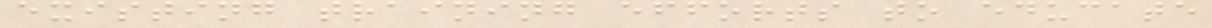existing training efforts to educate
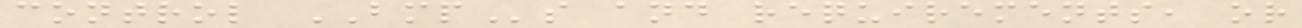control BMPs and requirements, or
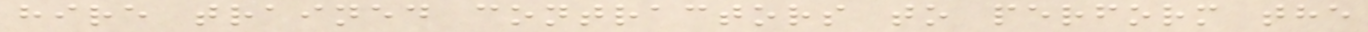hire trained contractors to perform the
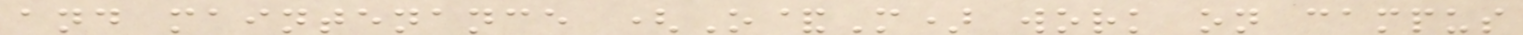and maintenance (O&M) work on campus
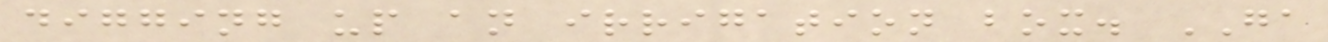digging up an irrigation box. GA
